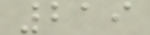219
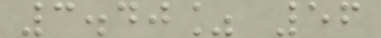3.40% 56
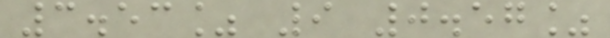3.53% 9 0.57%
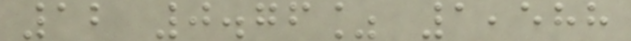12 0.76% 1,588
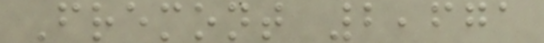Fremont 2,671
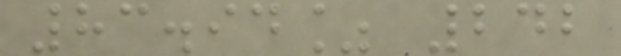83.94% 242
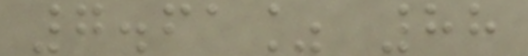7.61% 88
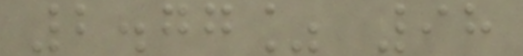2.77% 98
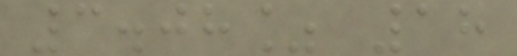3.08% 18
